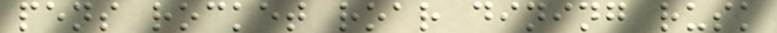pens rocket roar dining rusk
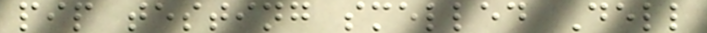pip testing smelled Dell
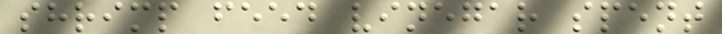shrimp feed vinegar spent
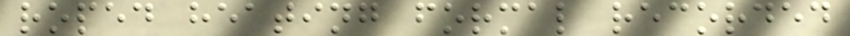roped heating formal recorded
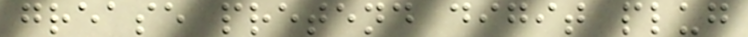grease pretend digit plug
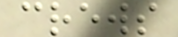crews
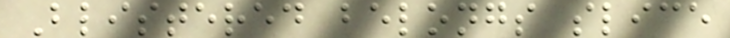Blistered belongs slice
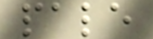pale
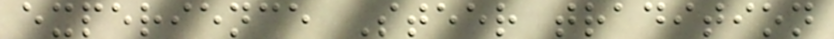experience Steer tradition
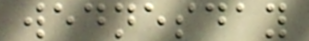wednesday
